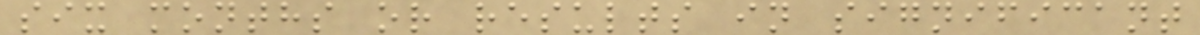six months or results in significant
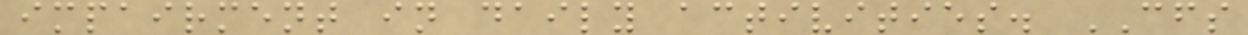impairment in daily activities. CFS
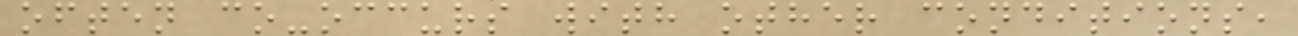often co-occurs with other conditions,
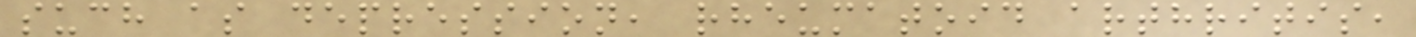such as depression, rheumatoid arthritis,
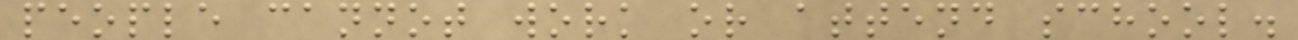people cannot work or attend school.
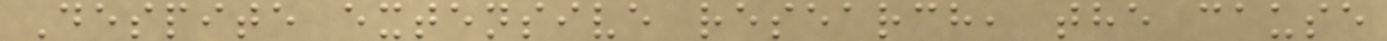Despite extensive research, the cause
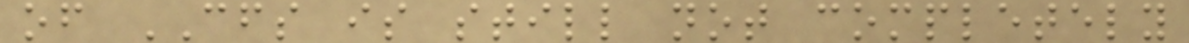of CFS is still not completely
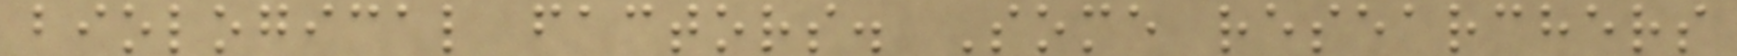biological factors. Some researchers
